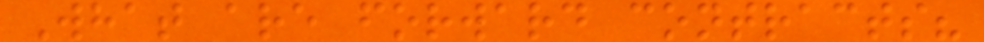What are forward contracts?
